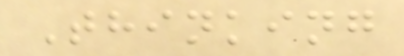Thinking
